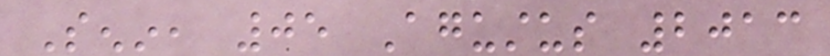Senin, 05 Agustus 2013
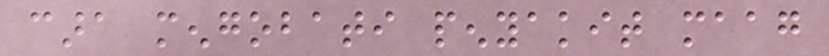cara mengobati penyakit maag
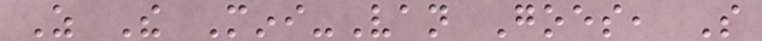As The Mini-Van Goes, So
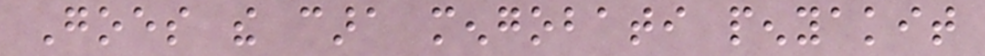Goes the cara mengobati penyakit
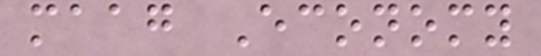maag Economy
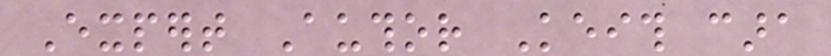Expert Author Keith cara
